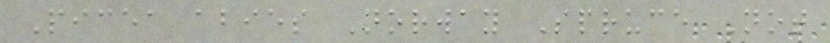Picea abies Norway Spruce Not
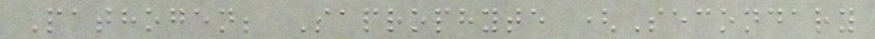Pathogen; Saprophyte (Secondary
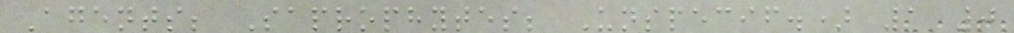Agents; Saprophytes; Unspecif.) 1 0
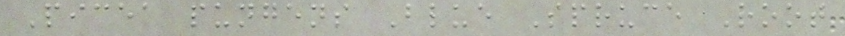Picea pungens Blue Spruce Root
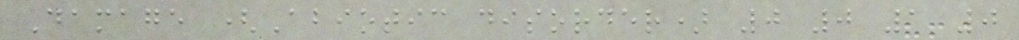Damage (Abiotic disorder) 0 0 1 0
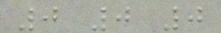0 0 0
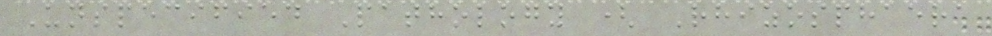Unspecified Pathology ( Rhizosphaera
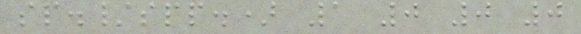sp./spp.) 1 0 0 0
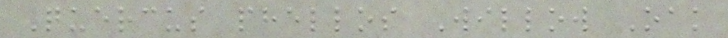Quercus phellos Willow Oak
